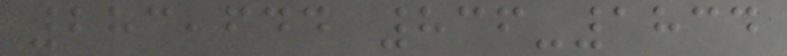283,644 836-1834
